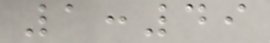1:49
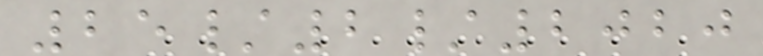25/2/2020
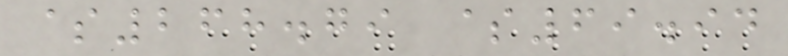$268.79 $69.94
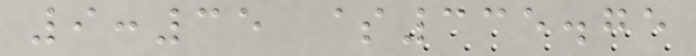9:35 $335.75
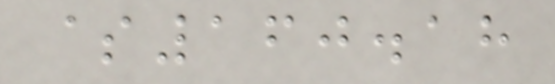$160.18
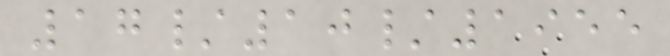17/10/1955
